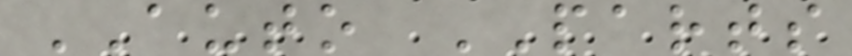AUTO PARTS
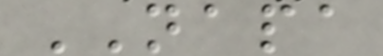NAPA
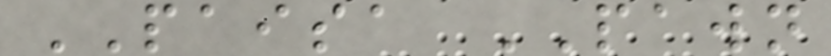PAISA PAWN
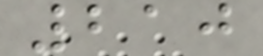210
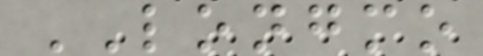LONGMO
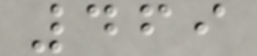469
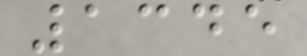1345
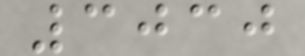3030
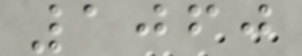1060
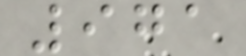971
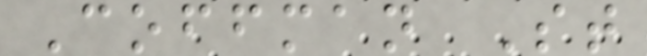Coffman St
